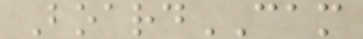BoardCAM
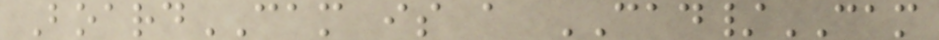BoardCAM is a CAD/CAM
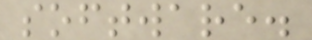software.
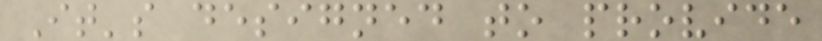It's designed to provide
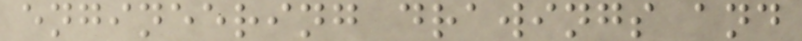engineering drawings and
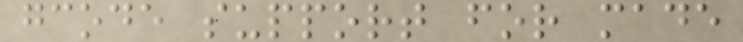gcode support for made
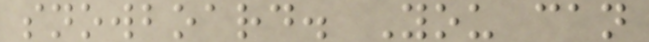snowboard. You can
